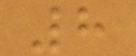8
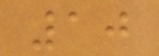10
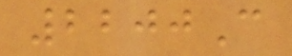2200C
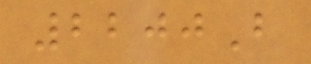2200B
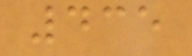435
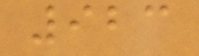923
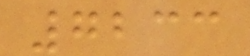7233
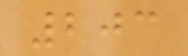203
